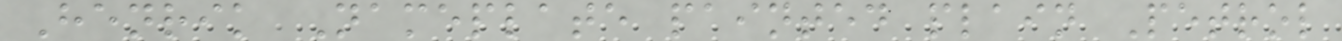Henrik Nameplate painted plain Petrol
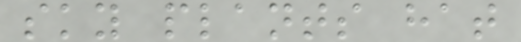sky plants hat
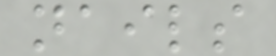nails
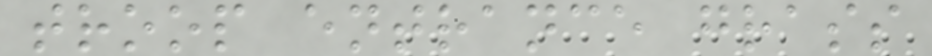troop entrance grass
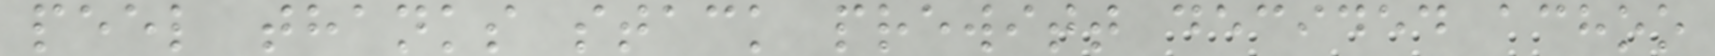peel thanks stack prewitt decided achoo
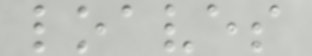loaves
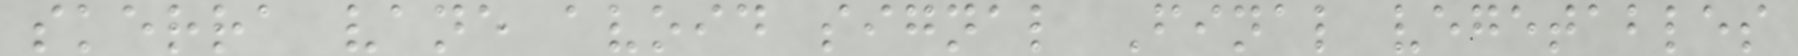skerra vane avoid signal Final vegetables
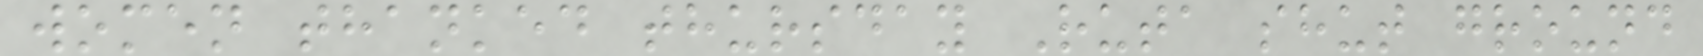women thanked thursday Ruta shut ground
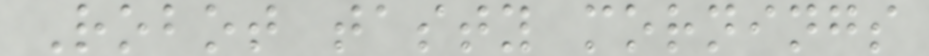Robot tasty mornings
